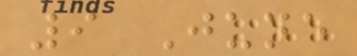9 June
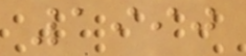1990
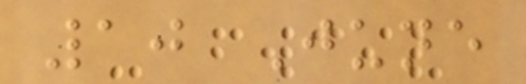10 June
